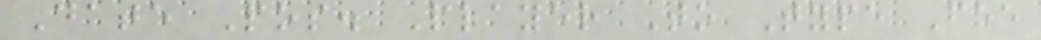Date Pos. Player To Type Fee
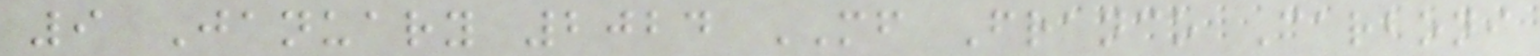9 January 2024 MF Franco Carboni
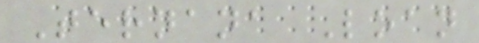Ternana Loan
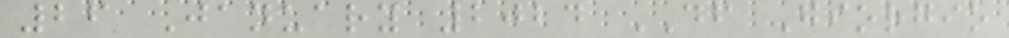26 January 2024 DF Giorgio
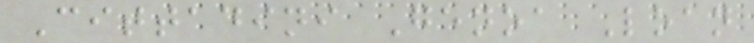Cittadini Genoa Loan
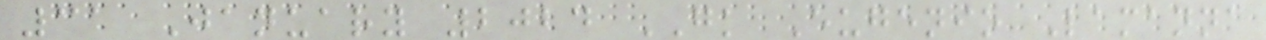31 January 2024 GK Eugenio Lamanna
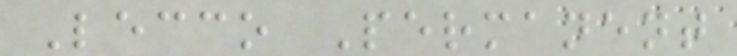Lecco Permanent
